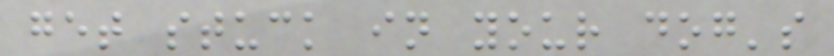get stuck in your dog's
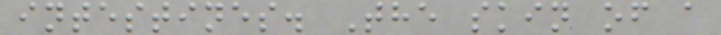intestines. The skin of a
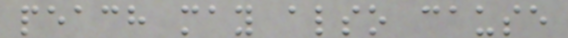peach may also cause
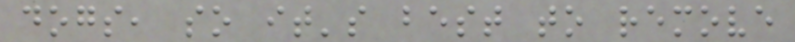dogs, so it's best to remove
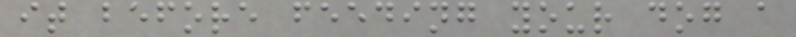it before feeding your dog a
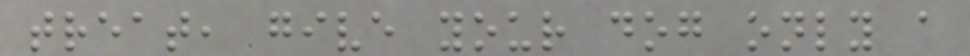treat, give your dog only a
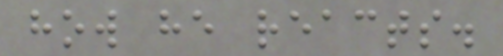how he reacts.
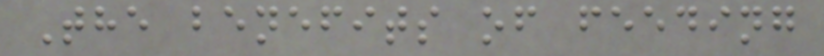The benefits of feeding
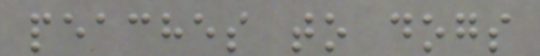peaches to dogs
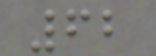62
